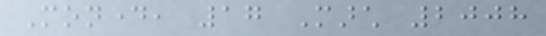Monday, 17 March 2008
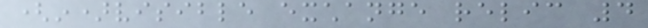(in)visible exchange relic 4
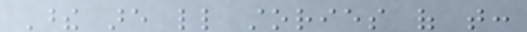These are little stories of that:
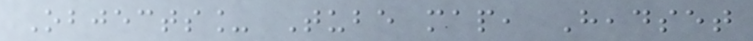Objects_ Tube map, Headset
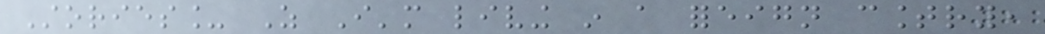Stories_ As I'm living in a foreign country,
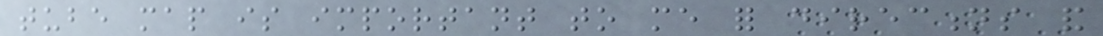tube map is important to me for directions and
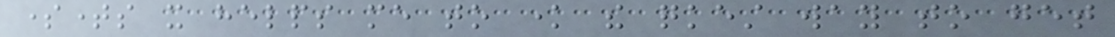sometimes it helps me to know the quickest way to get
